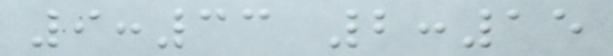9:33 2:15
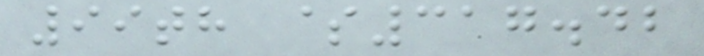99th $317.42
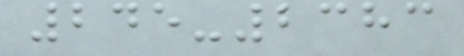245-2383
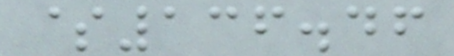$136.46
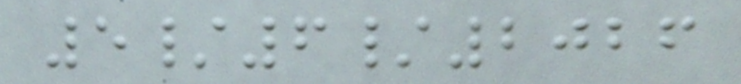5/6/2026
